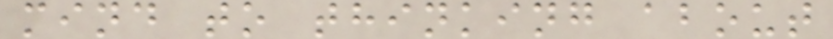mind to thinking about
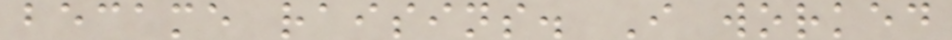became raisins. I worked
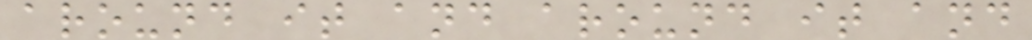around it and around it and
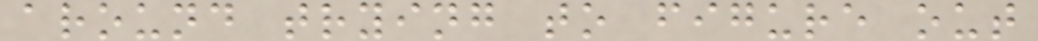around trying to figure out
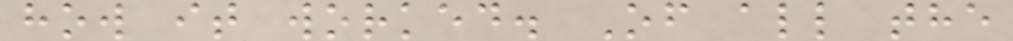how it worked. Of all the
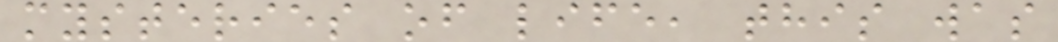mysteries of life, this was
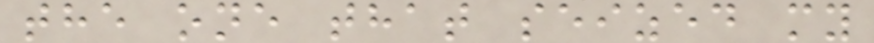the one that seized my
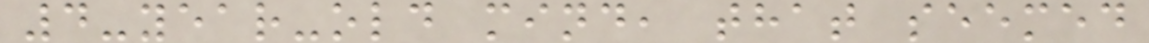4-year-old mind, that seemed
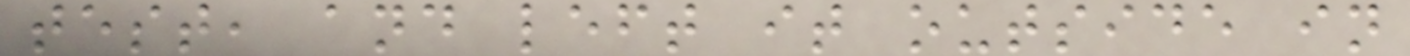test, and left it outside in
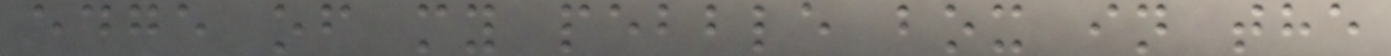edge of my pebble box in the
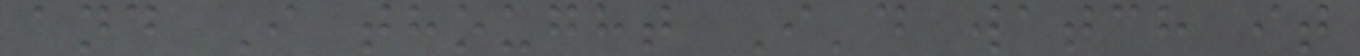and I thought I'd watch it
